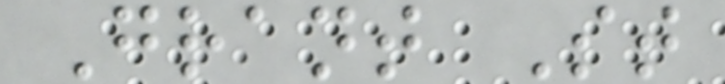Grant St
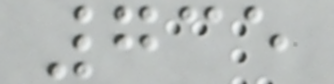735
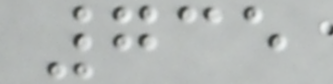735
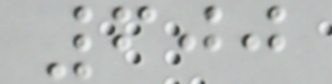600
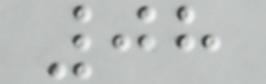08
